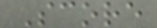Score
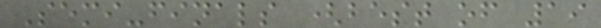Semi-finals (best of 19
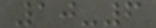10-6
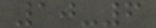10-6
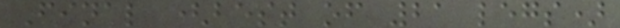Final (best of 21 legs)
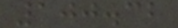100.32
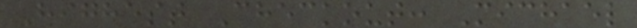Highest Checkout: Michael
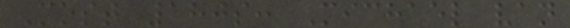Most 180s: Michael van
